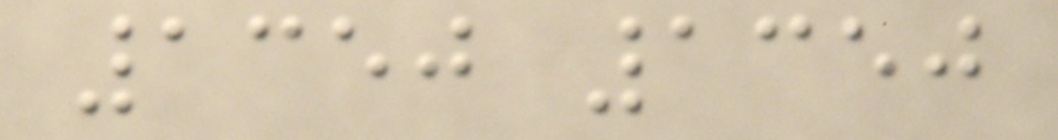1350 1350
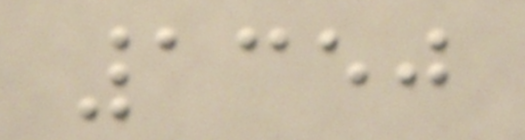1350
